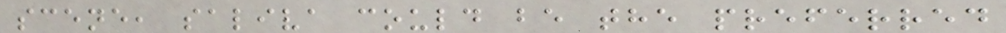scene, saliva could be the preferred
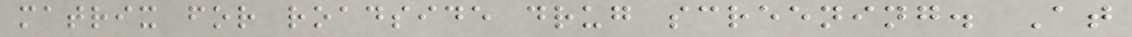matrix for roadside drug screening. At
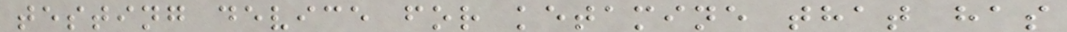testing device for ketamine that has
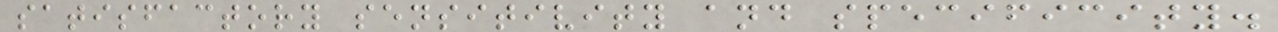satisfactory sensitivity and specificity.
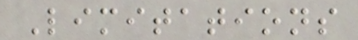Limitations
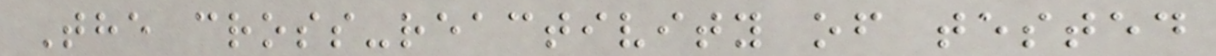The cross-reactivity of tested
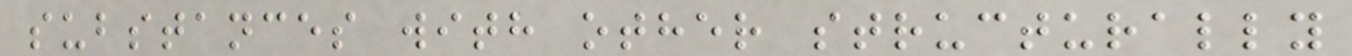substances with other structurally
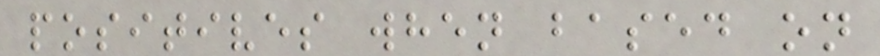positives when based on
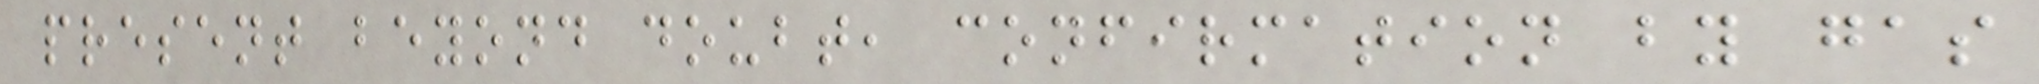present beyond doubt, confirmation by gas
